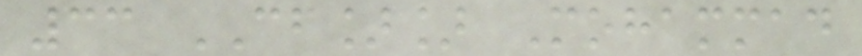33 CF]] Mohammad
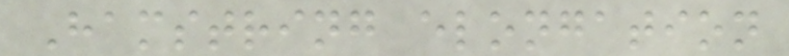Hamstring elongation
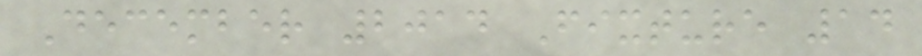December 2014 Fixture 14
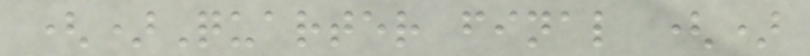()Quarter final ()
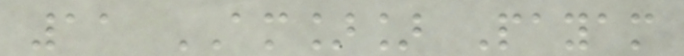11 AM]] Payam
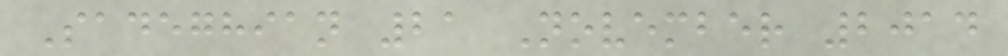Sadeghian 21 November 2014
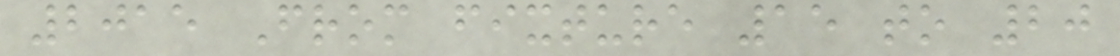2015 From fixture 15 to 20
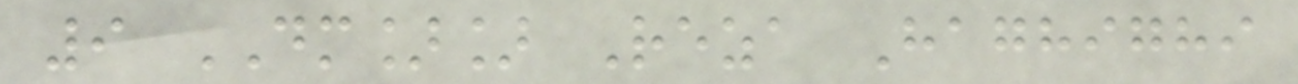9 DM]] Reza Haghighi
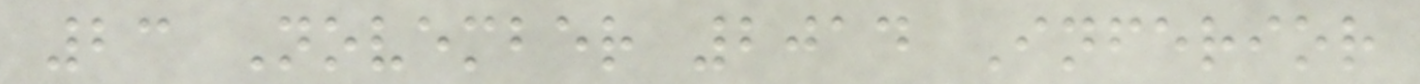23 November 2014 Inferior
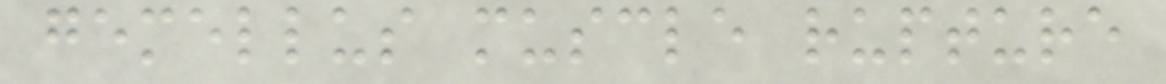gemellus muscle rupture
